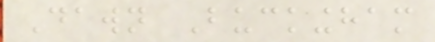Dawn Buckingham
